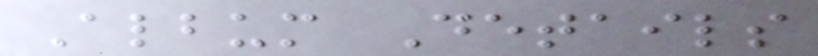Album Details
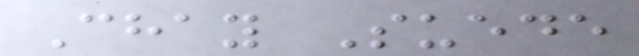Chay Suede
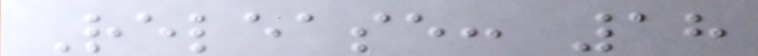Release: 18
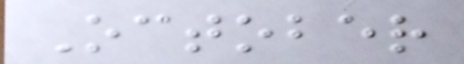October
